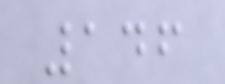146
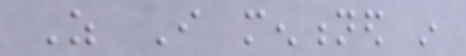As I mentioned in
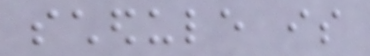schedule is
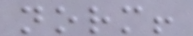norm!
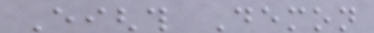Eighth Demon
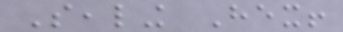Sealing Hex!
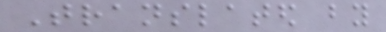Translated by
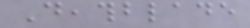Deathblade
